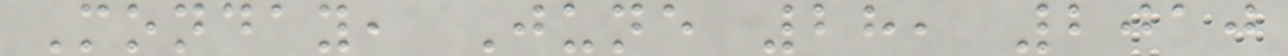Monday, June 28, 2010
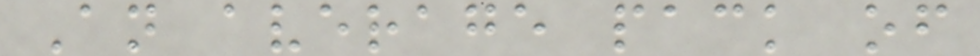An average pack of
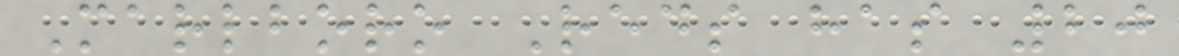Marlboro Reds has 20
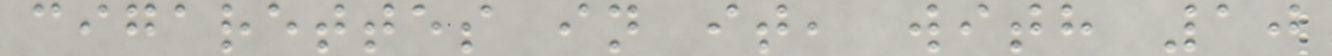cigarettes in it, with 10
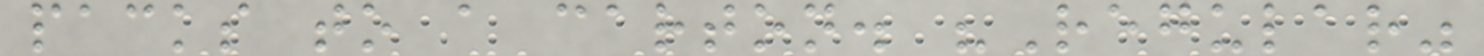packs to a carton. "Regular"
